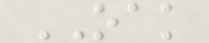OAK
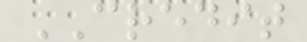CREDIT
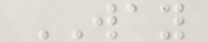WAY
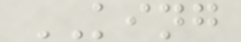KING
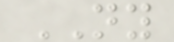NY
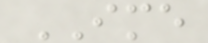IME
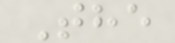The
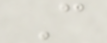C
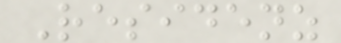Residenz
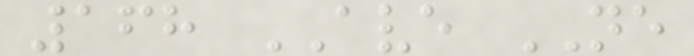168 AVE NE
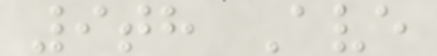9th Ave
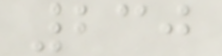230
